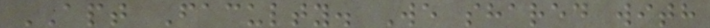APT Faculty. We shared with
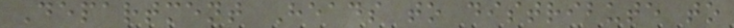Department Heads to distribute to
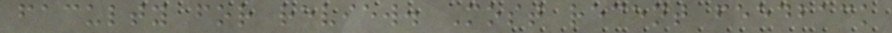faculty for review. Most recent feedback
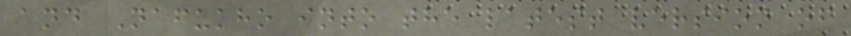and Nafukho into the latest version of
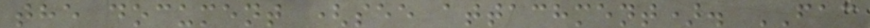the document (see attachment). FAC
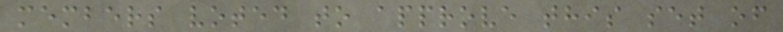members voted to approve this set of
